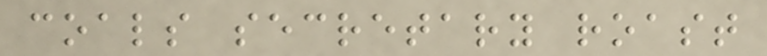coals secretary roast
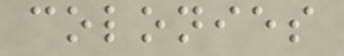colonies
